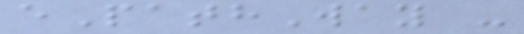ePathWay -
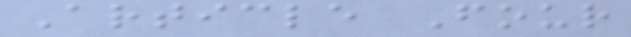Article Four
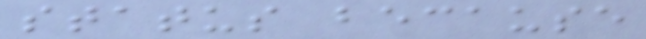status because
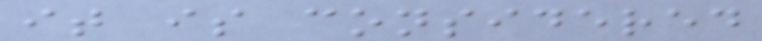it is considered
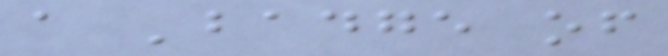a 'badge of
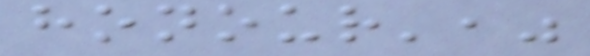honour',"
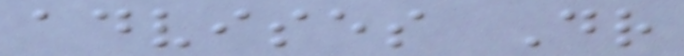advises Dr
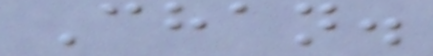Chan.
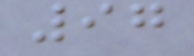97
